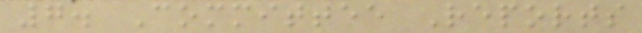7. Committee Reports
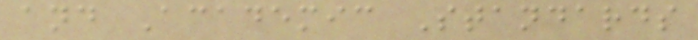and Academic Standards
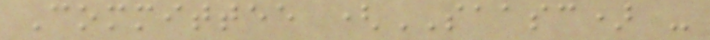Committee (SAASC) -
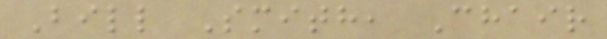Bill Smith, Chair
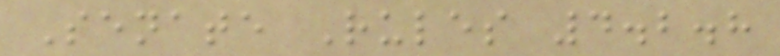Senate Rules 4.2.8
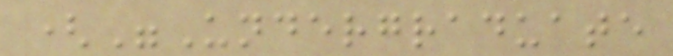("Undergraduate
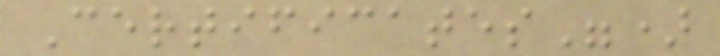Certificates")
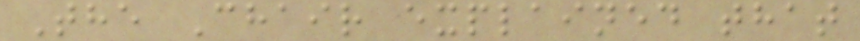The Chair explained that
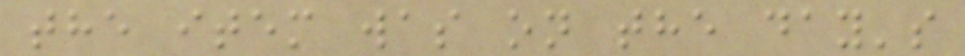the item was on the day's
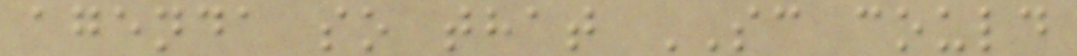agenda so that SC could
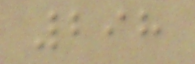298
